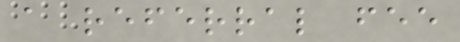a referral fee
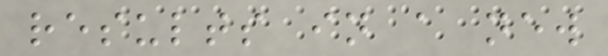results in a new
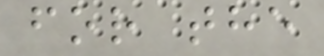for the
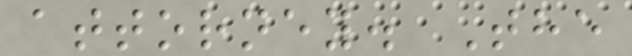attorney. The
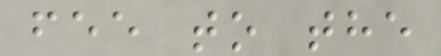fee to the
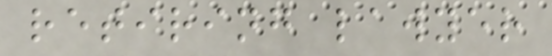retiring lawyer
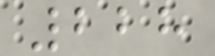228
